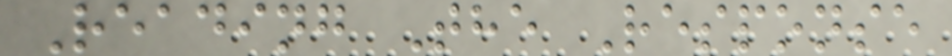Reading The Response
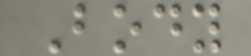Body
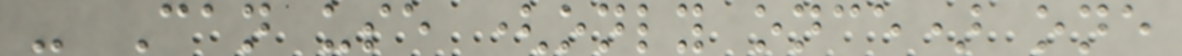- Can use (only once) one
